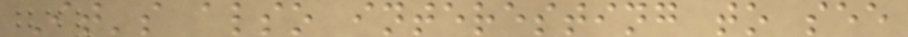It's also interesting to see
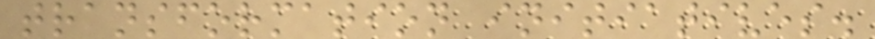transformation initiatives.
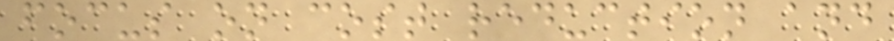focus on cost reduction and
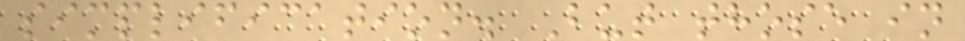simplification. But those in
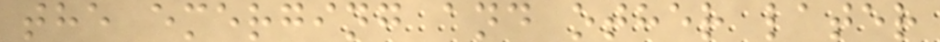the emerging and other later
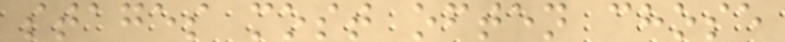stages most often chose
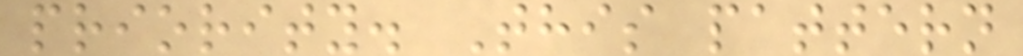priority. This pattern
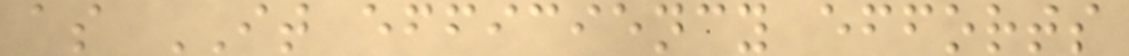as IT efficiency efforts
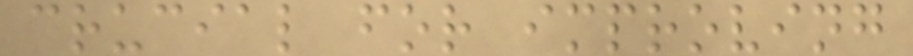crucial for improving
